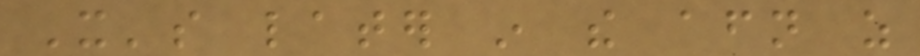It's later in the afternoon as
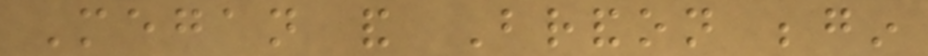Megan and Brandon begin
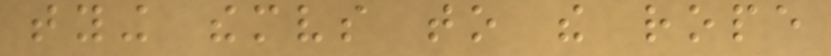tying themselves to the rope
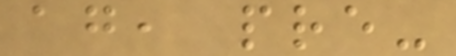again, pre-
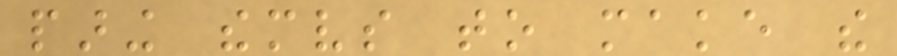paring themselves to make the
